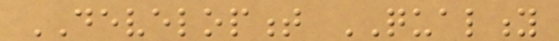DEVELOPMENT QUALITY
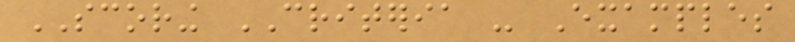SCORING CRITERIA - Examples
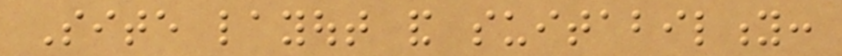Site layout and suitability:
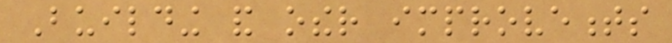Building and other improvements
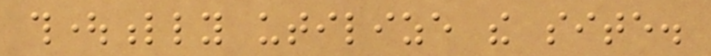thoughtfully utilize the site.
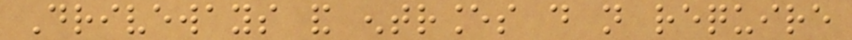Driveways and entrances do not require
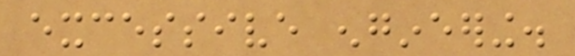excessive engineering.
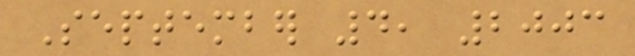September 4, 2003
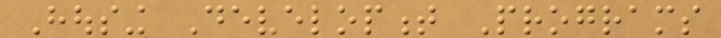Housing Development Programs
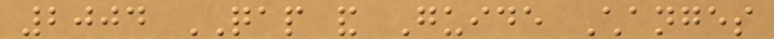2004 QAP and Guide Changes
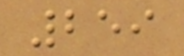259
